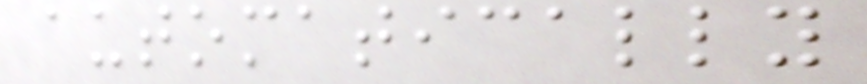automatically
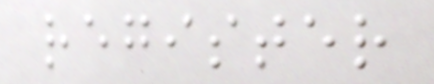register
